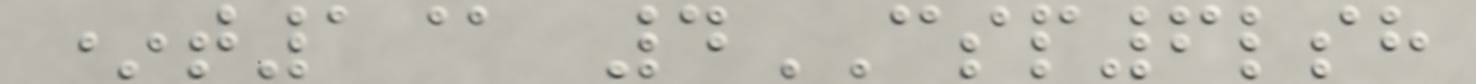*t1@ 4CSP6lsh
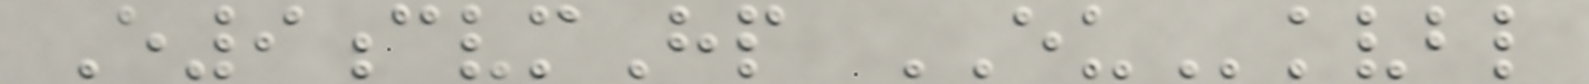E9cvmHp EUkvbl
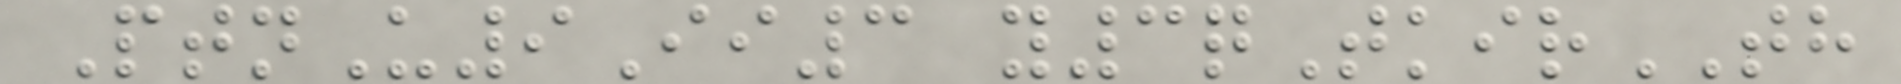PtnU9Ii3 y3qTkirTH
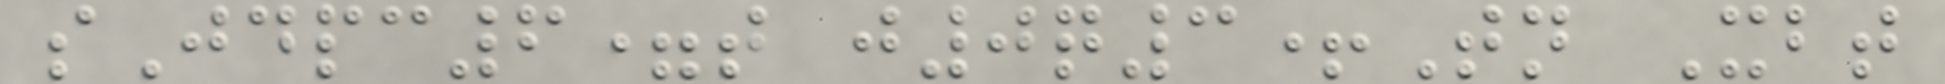sJdpc6=t j0q3+Tn Xbt
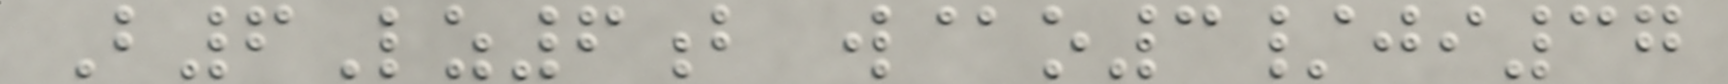B6Lz6b w@o3/ji37
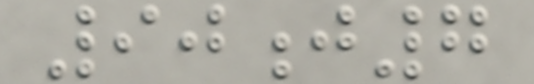90j7
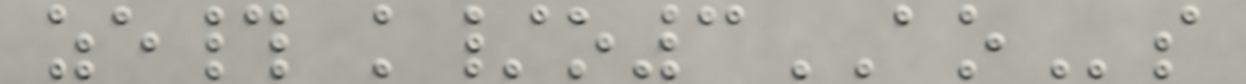ze# k/o3AOs
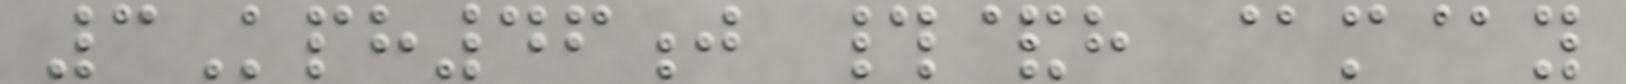3Kph46j #&h @m@y
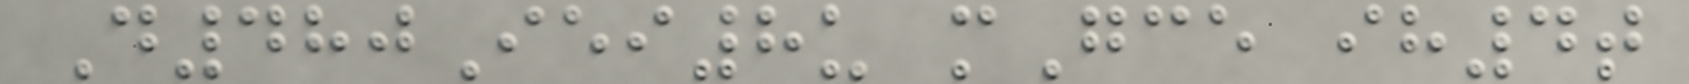D480Iei8u mGce ih4t
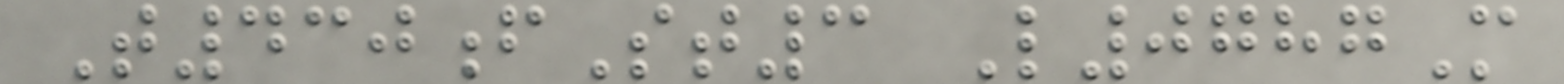T430fSt3 L0787M
